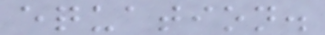equation.
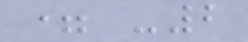= -2
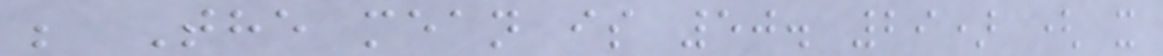; The mean is 50. 29) ( x
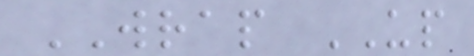WRAP UP
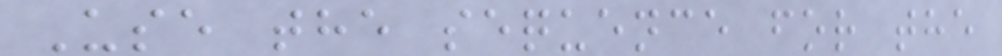Use the sequence for the
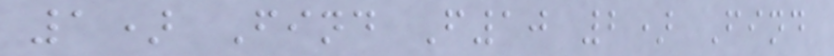1) Find F10 2) Find
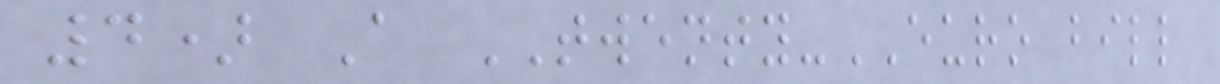4) A TWENTY-EURO bill
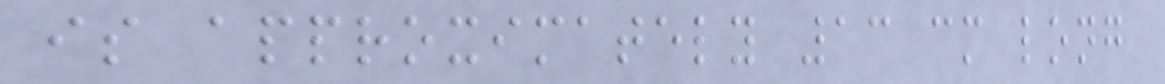is approximately 13 cm long
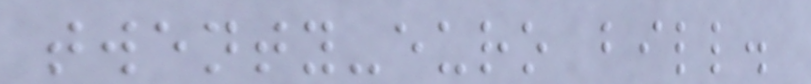twenty-euro bill.
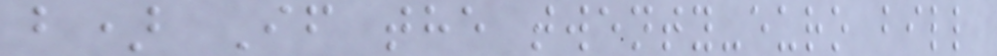b) If the twenty-euro bill
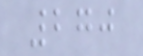270
